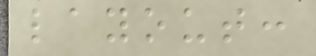layout:
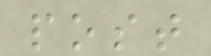post
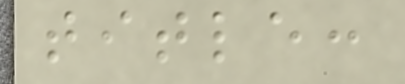title:
